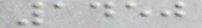1450
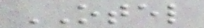OTEL
